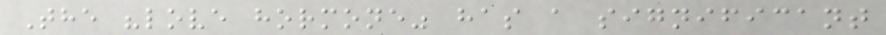The "love hormone" has a significant
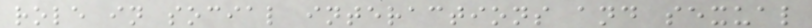role in social interactions and sexual
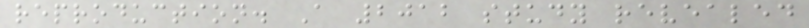reproduction. A 2012 study revealed
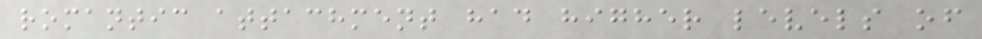romantic attachment had higher levels of
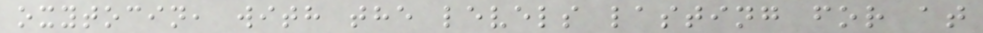oxytocin, with the levels lasting for at
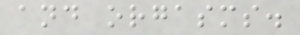and orgasms.
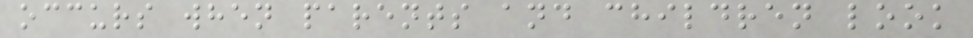occurs when parents and children look
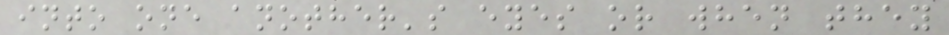into one another's eyes or when they
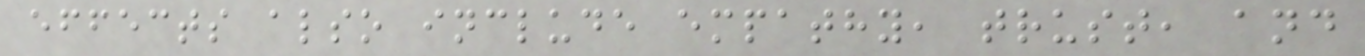effects also include empathy, trust, and
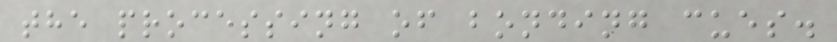the processing of bonding cues.
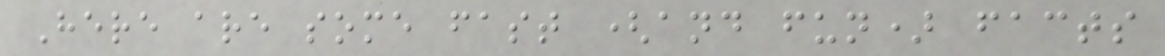Here are some fast (and fun) facts
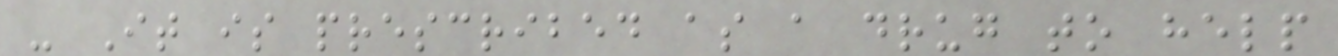- It is prescribed as a drug to help
